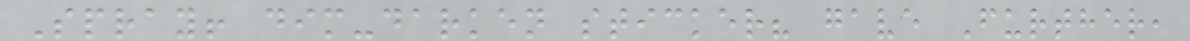Spray! dim-darken sticker? gave Further,
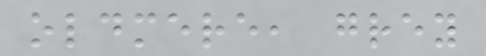oldmere, grey
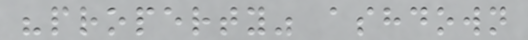"property" ashdown
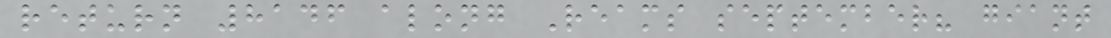return 8146 along Reams september? giant
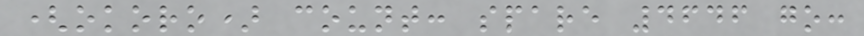(okoro) count: spare 4646 go:
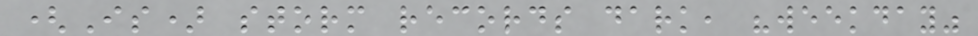(Is) storm records dark, "weekday"
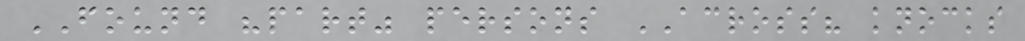FOUND "part" persons ACROSS? knocks
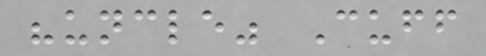"uncle" Cuff
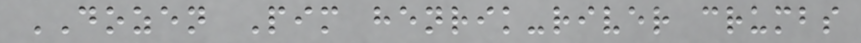DOZEN Pim henrik-river crumbs
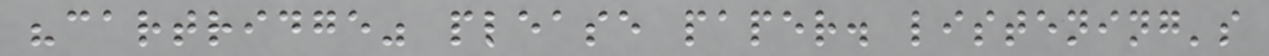"cartridge" please paper. listening's
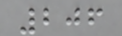206
